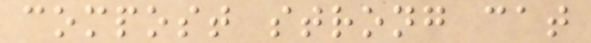compost strong cat
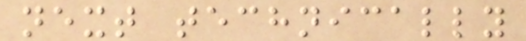next technically
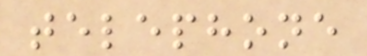telephone
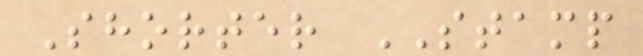Shorter STAMP
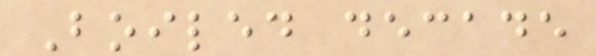Boiled decade
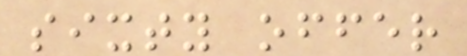sixty offer
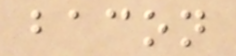bacon
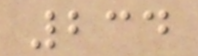234
